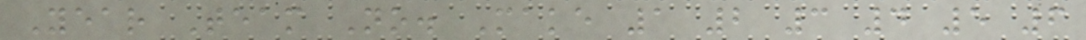Year Team No. Make 1 2 3 4 5 6
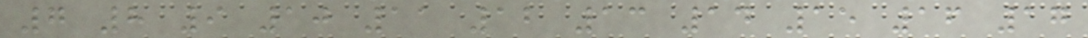7 8 9 10 11 12 13 14 15 16 17
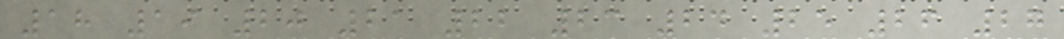18 19 20 21 22 23 24 25 26 27
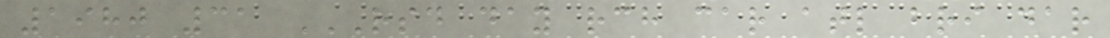1980 31 RSD DAY RCH CAR ATL BRI DAR
